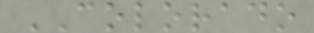COLORADO
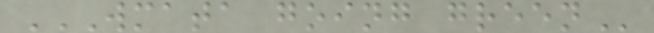WMATA GOING GREEN
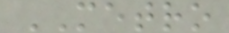METRO
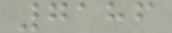7186
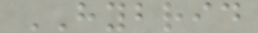HYBRID
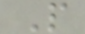P
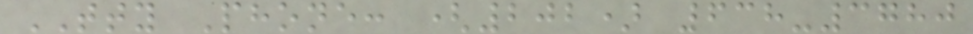TTY Phone: (202) 638-3780
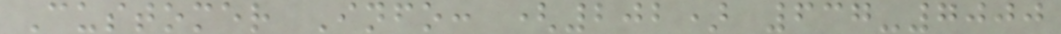Customer Info: (202) 637-7000
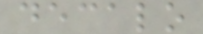decalo
